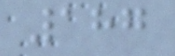187
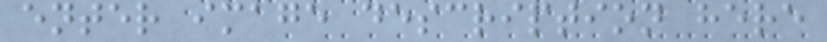enter image description here
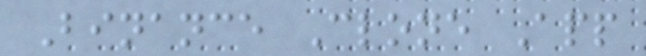Binance Clone App
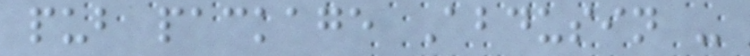pub package Abdusin -
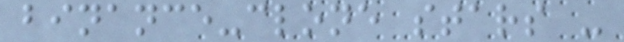binance-clone stars -
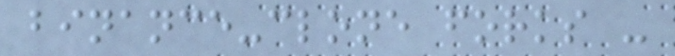binance-clone forks -
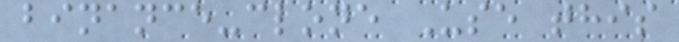binance-clone Use this
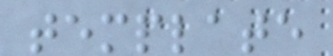template
